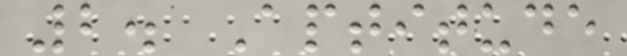2. Aptitude
